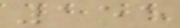155
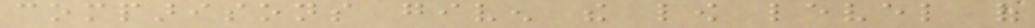comparisons given the low level of
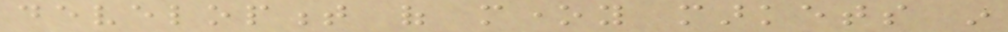development of money markets in
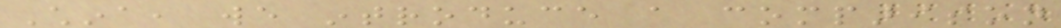China, we introduce a comparison
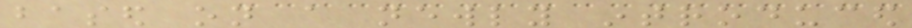based on a newly introduced
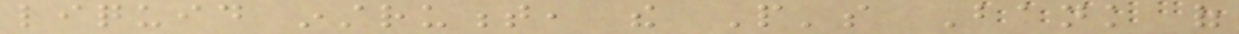liquid instrument, the People's Bank of
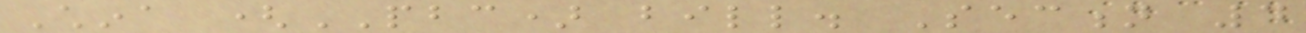China (PBC) bill. Section 4
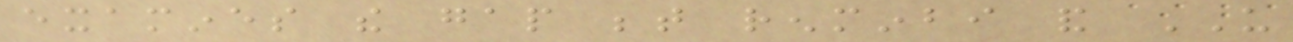examines the gap between renminbi and US
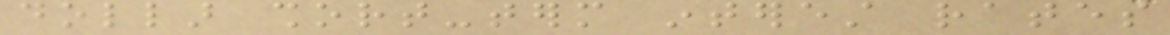dollar short-term interest rates
